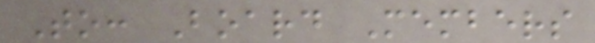To: Board Members
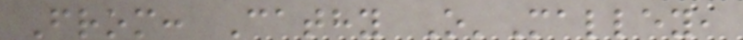From: Cathy O'Malley,
